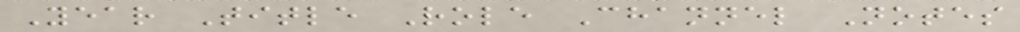Year Title Role Channel Notes
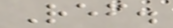Ref.
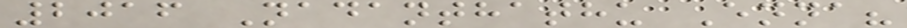2016 Nadanthathu Enna?
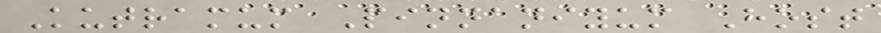Kutramum Pinnaniyum Host
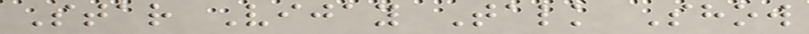Star Vijay Talk Show
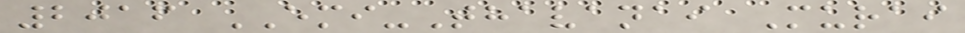2016 EMI-Thavanai Murai
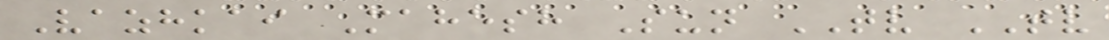Vazhkai Mahesh Sun TV TV
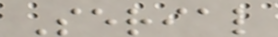Serial
